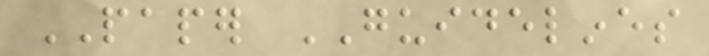PAPER GUIDELINES
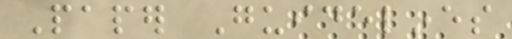Paper Guidelines
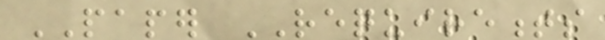PAPER REQUIREMENTS
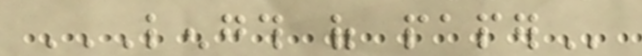LENGTH OF PAPER
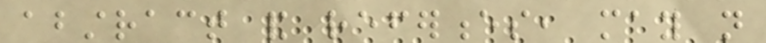abstract and references, may not
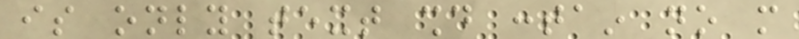is only text should contain no more
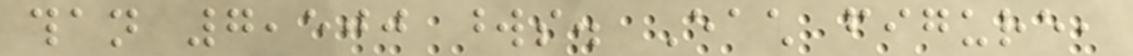than 7,500 words. Each figure,
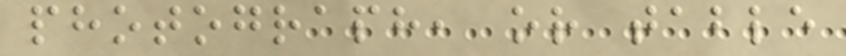photograph, or table
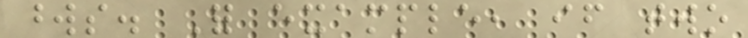words. For example, if two
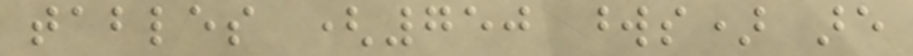tables (750 words) are
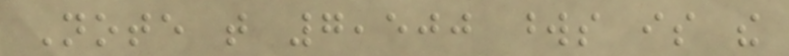Note that 7,500 words is the
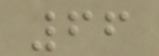66
